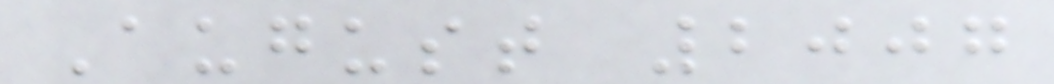August 2007
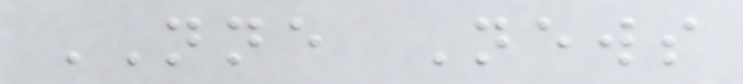NNE News
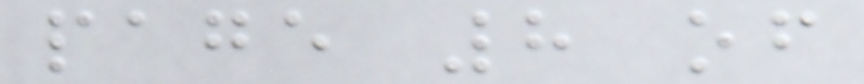page 8 of
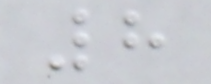8
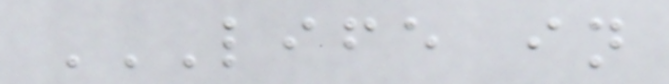LIFE IN
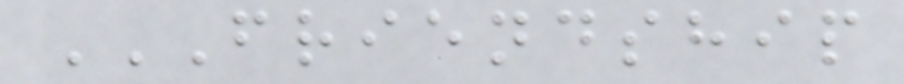FRIENDSHIP
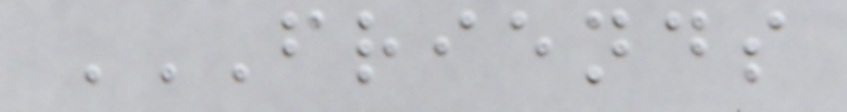FRIENDS
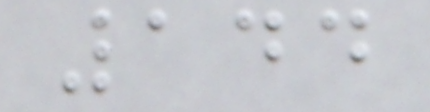144
